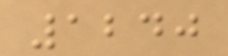1240
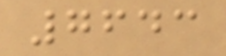7643
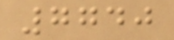7740
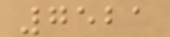7521
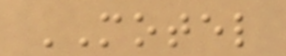MOTEL
